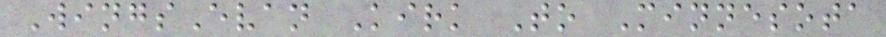WingsEvan Kirk To Minnesota
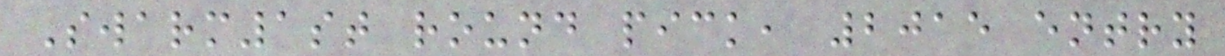Swarm1st round pick, 2015 entry
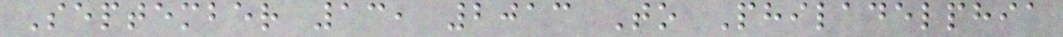September 13, 2013 To Philadelphia
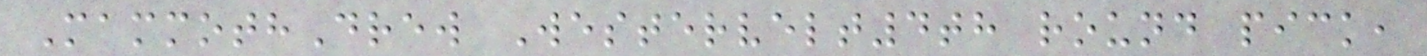MammothDrew Westervelt4th round pick,
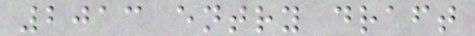2013 entry draft
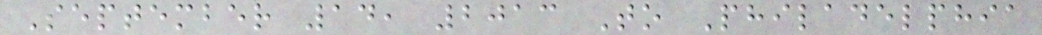September 14, 2013 To Philadelphia
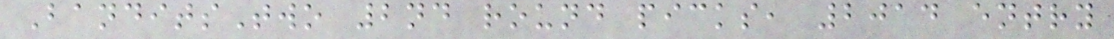BanditsTwo 2nd round picks, 2014 entry
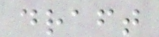draft
